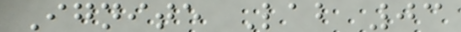Ignite Lab 03
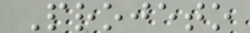Projeto
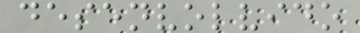desenvolvido
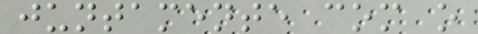juntamente com o
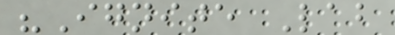"Ignite Lab
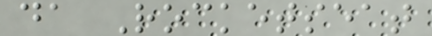da Rocketseat
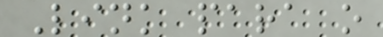Link para o
